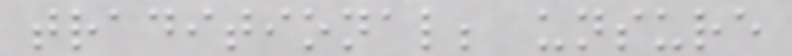traditional; unsure
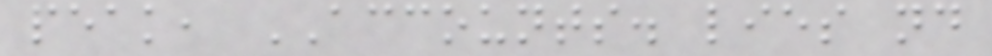peak, ACCOUNTS. lies nd
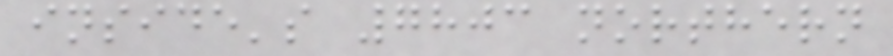inside's 7803 northern
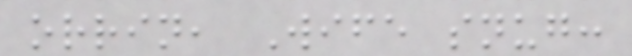orrin, Wife snug:
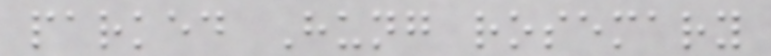parked Hung rosemary
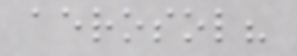aerosol?
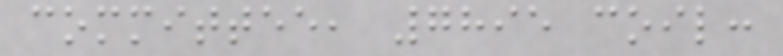committee, 7895 coil:
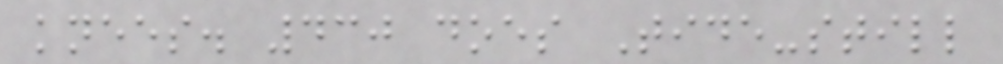knees. 430 does Tide-still
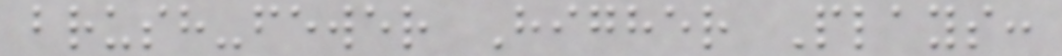brush-fewer Higher Plays:
